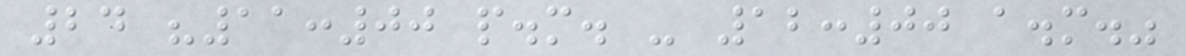24 "11:00 p.m. - 12:00 a.m."
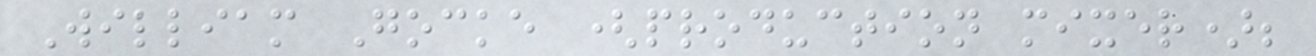William Gocke (production mixer);
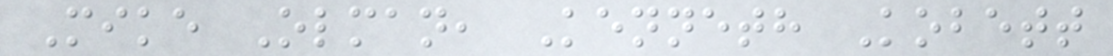Mike Olman, Kenneth Kobett
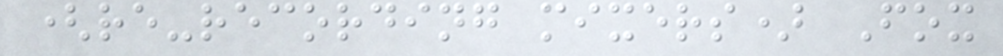(re-recording mixers) Fox
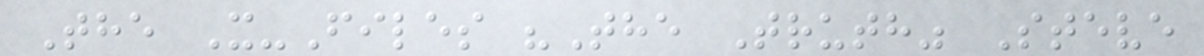The X-Files "The Truth" Steve
